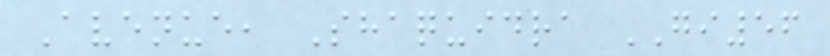Avenue, Shaquidra GI56
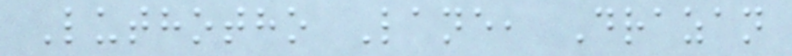Luthotho Lane, Drazan
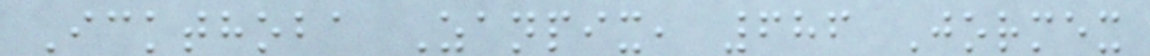Ickthoba Zanpix, 686 Jormex
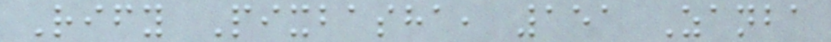Rify Pixbasha, 151 Zanba
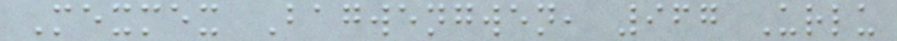Mexmex Bagwengwen, 967 Urlu
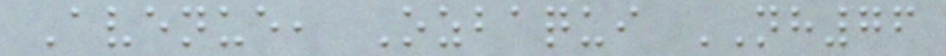Avenue, Ozbaqui NH76
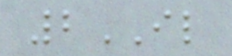2IL
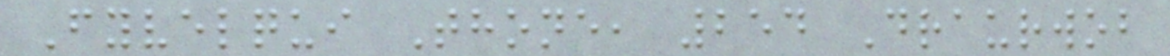Fyvelqui Thone, 254 Draurwob
